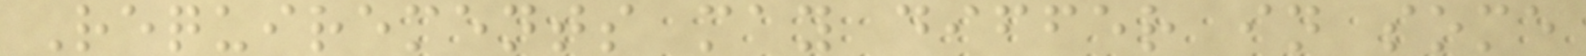Requirements may differ in some
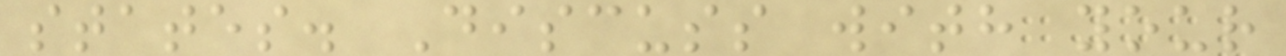states. Discuss with your
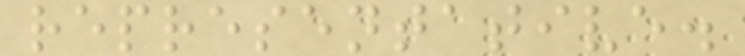representative.
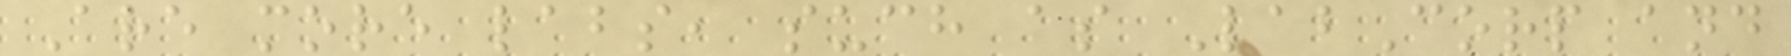Are more labs, such as LabCorp and
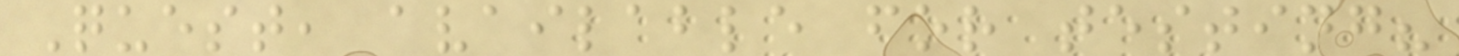Quest, available for testing?
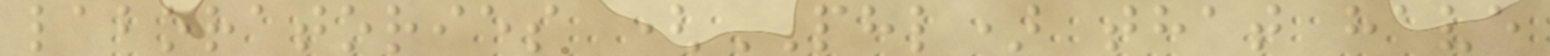laboratories (PHL) that have
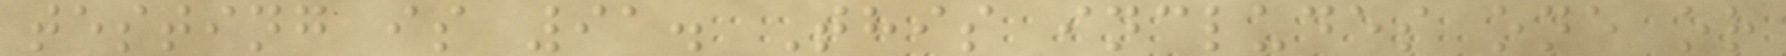testing is 91. This includes one or
